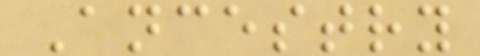Ancestry
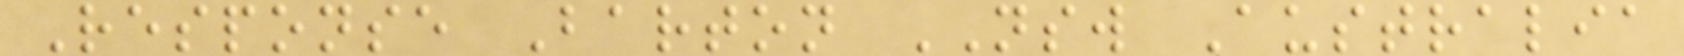Response Barton NSW Australia
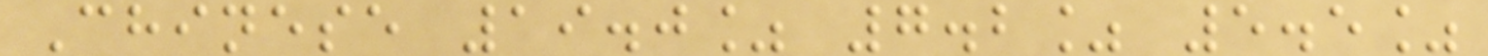Chinese 19.0% 7.2% 5.5%
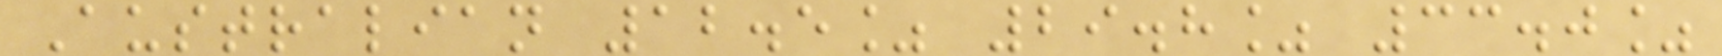Australian 12.5% 29.8% 33.0%
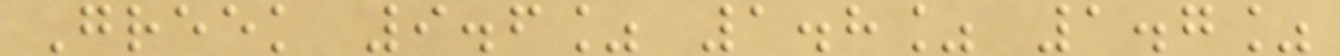Greek 9.6% 1.8% 1.7%
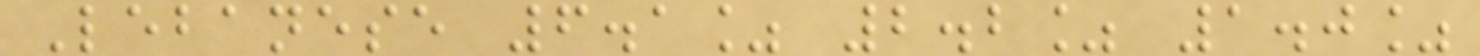Lebanese 6.1% 2.2% 1.0%
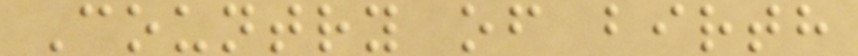Country of birth
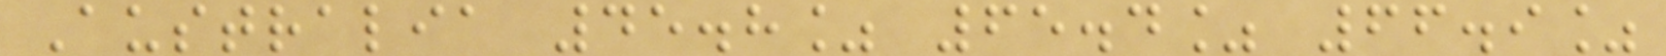Australia 45.8% 65.4% 66.9%
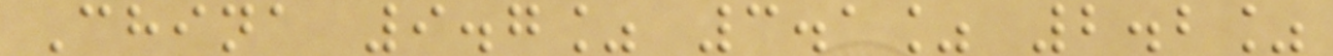China 9.7% 3.1% 2.2%
